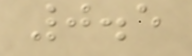0.5
